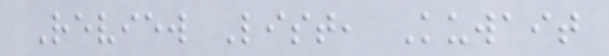Review List, Kuwait
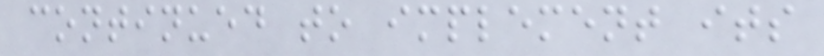continued to implement its
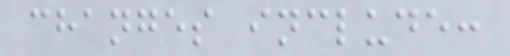changes include:
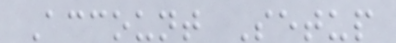Account Setup
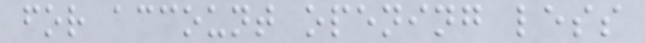for account opening less
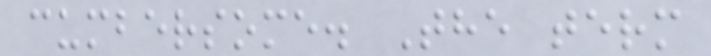cumbersome. The term
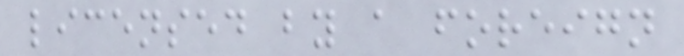licensed by a foreign
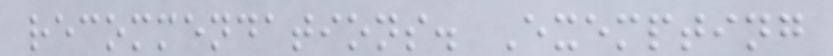recommendations. Exempting
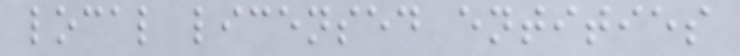local licensed entities
